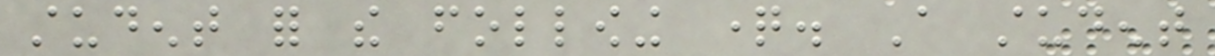student for the following question. A student
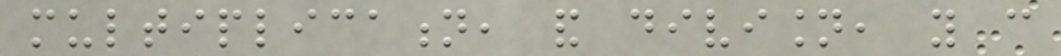multiplication, and division, you can
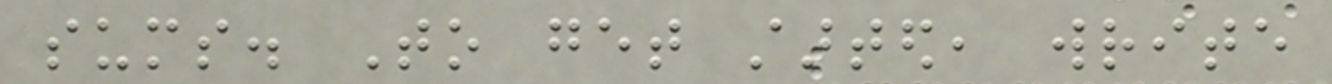sums. To get started, write
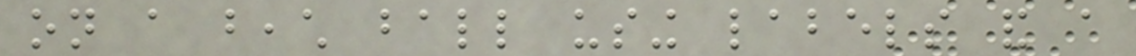on a beach ball using labels and a
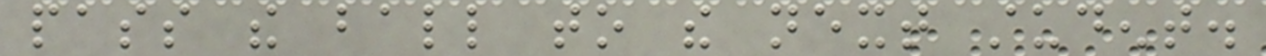pass the ball to the next student.
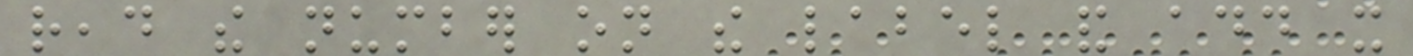read the number on the label and add it
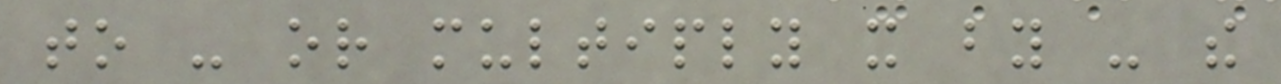to - or multiply it by - the
